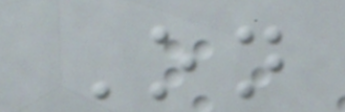On
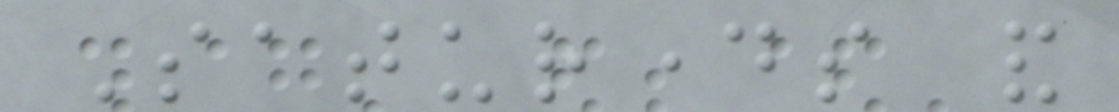Saturdays and
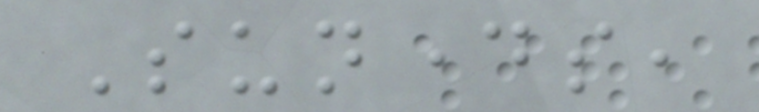Sundays,
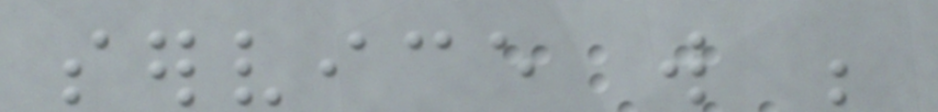service will be
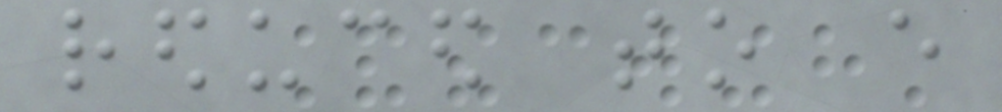reduced to every
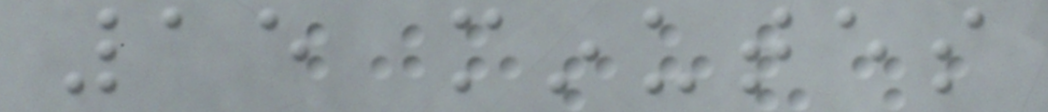15 minutes
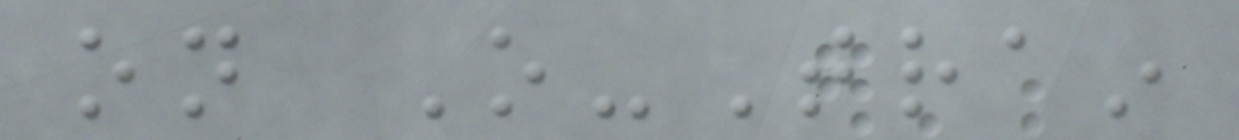on O-Train
